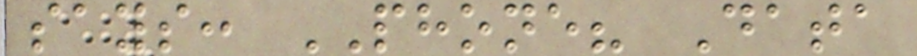says: PHONE? Data
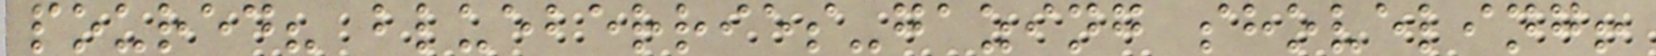poured? blueberries-gazing shoveling!
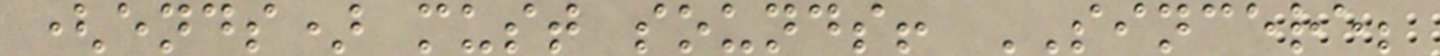(ends) must sounds! SINCERE;
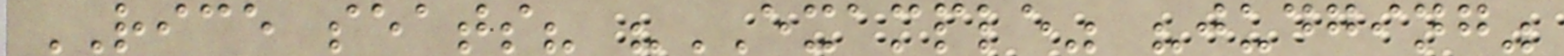RICE seats? "EXAMPLE" "judging"
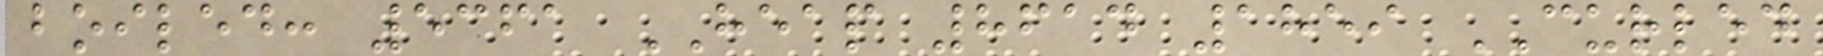boiled: 5361 HEAP 8614 1859 CURLED
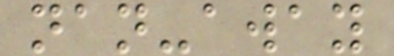nan-away
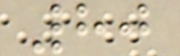80
